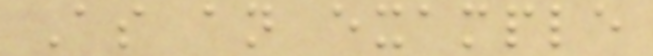As an example
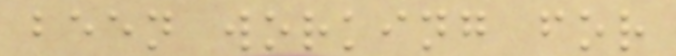been working for
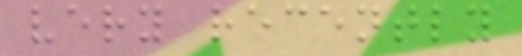very recently
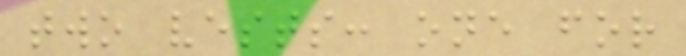two vests: one for
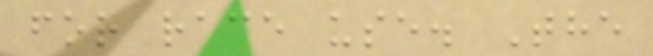for race use. The
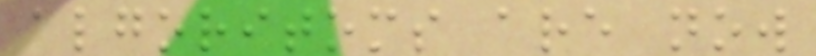algoritoms are now
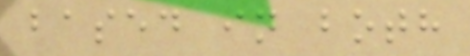based in both
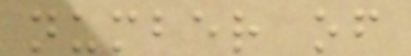number of
